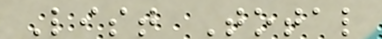List Total
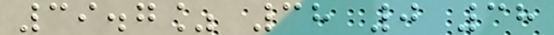39.7% 38 0 38
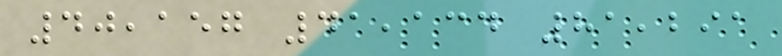40,157 41,134 81,291
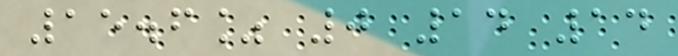15.6% 0 14 14
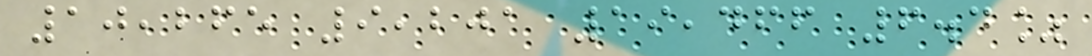10,265 9,201 19,466 6.4%
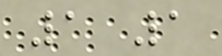1 1
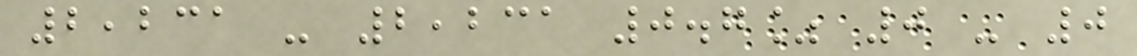2,231 - 2,231 0.7% 0 - 0
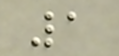1
